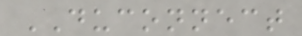DUCONNECT
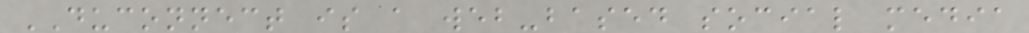DUCONNECT is a web-based social media
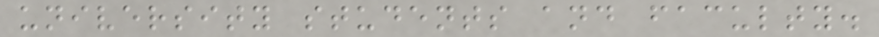university students and faculty.
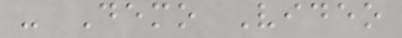- Demo Video
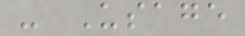- Usage
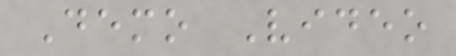Demo Video
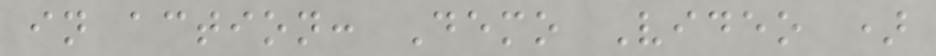in action: Demo Video )
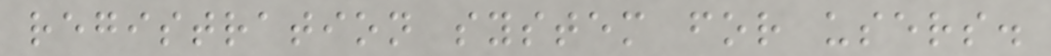registration system for users.
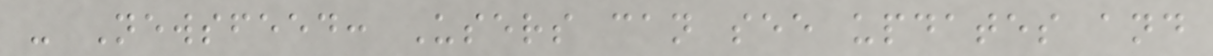- Newsfeed: Users can see updates and
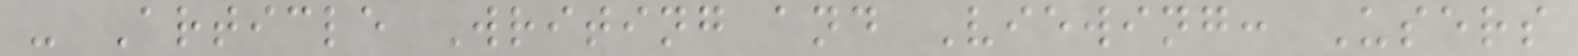- Article Writing and Viewing: Users
